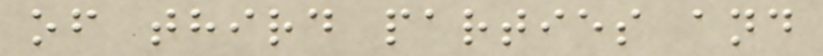of third parties and
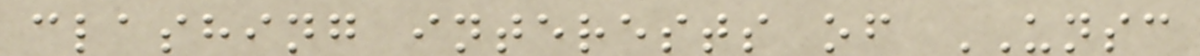clashing interests of UNSC
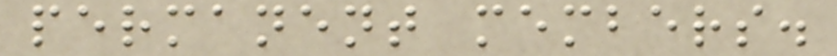permanent members.
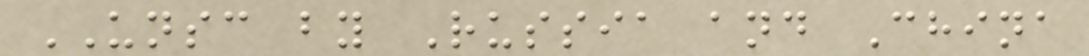UNSC by Russia and China
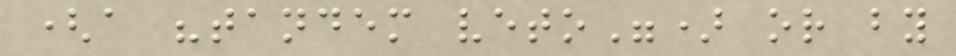(a "tandem veto") or by
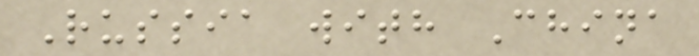Russia with China
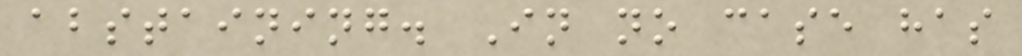abstaining. In no case has
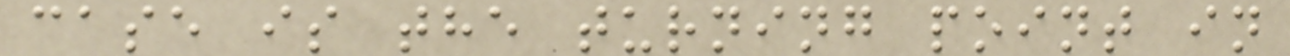case is the turning point in
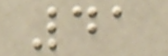41
